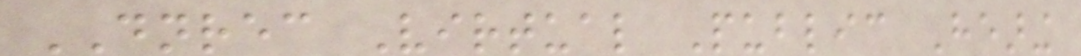DNREC Virtual Public Hearing
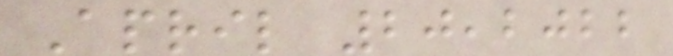April 20,2022
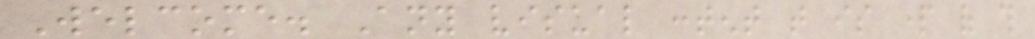Welcome. Any visual content that is part of this
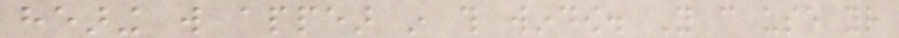hearing will appear in this window. You can use your
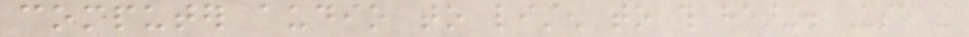computer audio to listen to this hearing. Use the
